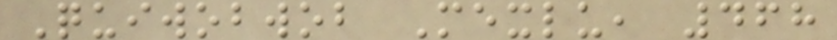Quiwobwob Mexlu, 468
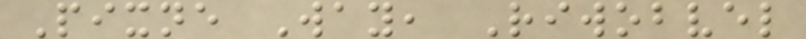Pixne Way, Riwobvel
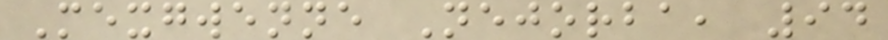Mexgwenne Nejorba, 94
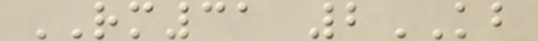RM31 2KB
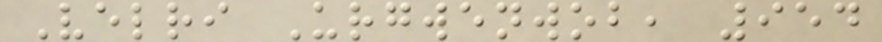Velri Urgwenwob, 954
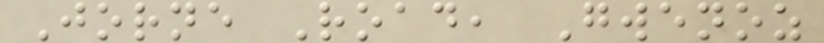Jorne Road, Gwenoz
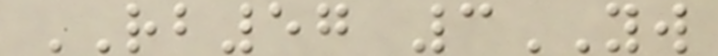RB57 3YW
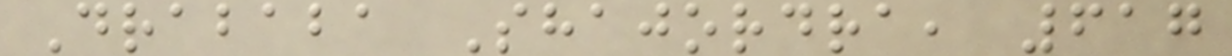Drababa Shajordra, 617
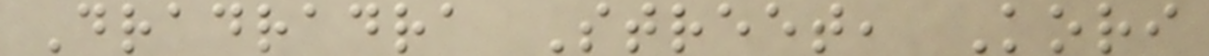Dradradra Street, Kori
